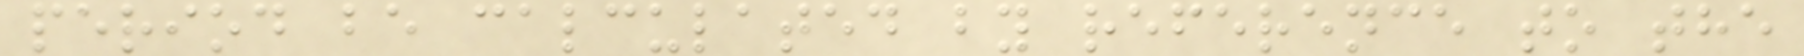period be calculated by reference to the
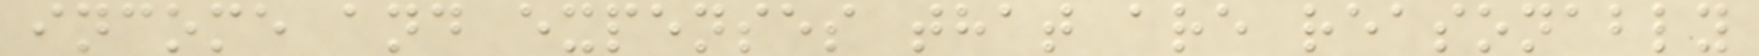income and expenses that are reasonably
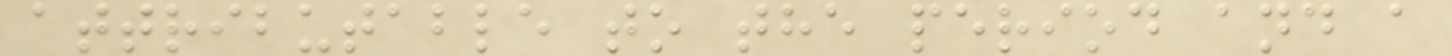attributable to the period and a
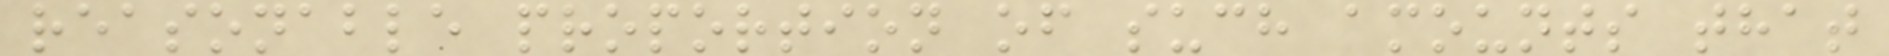reasonable proportion of such amounts that
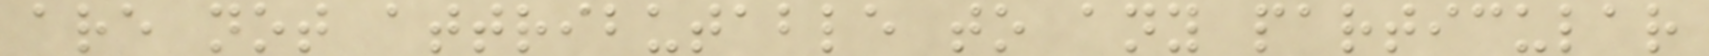are not attributable to any particular
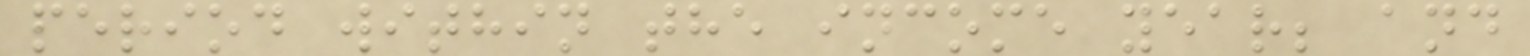period within the income year; and
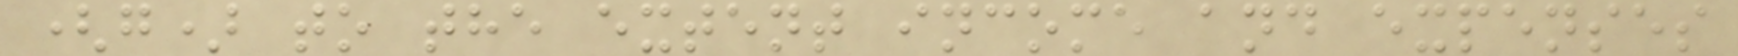(g) to the extent income and expenses
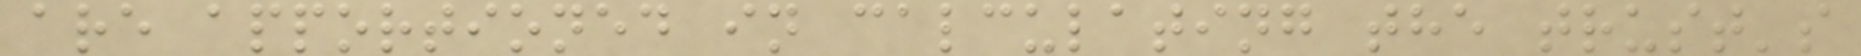are apportioned in calculating the trust's
